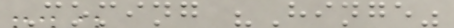Coming "Hinge"
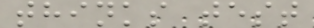thinks test
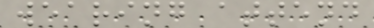wearing attend
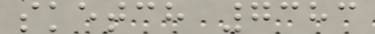sketch 7383
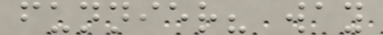funnier? way
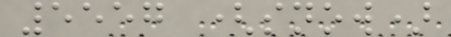5557 (snow)
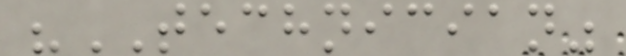"TECHNICIAN"
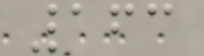163
